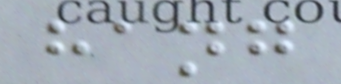hang
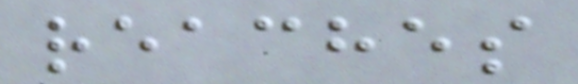reaches
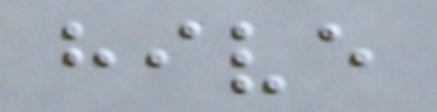hive
